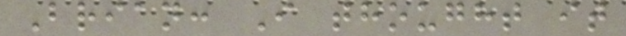Brian: I thought it
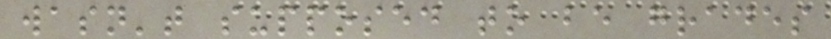wasn't supposed to be grades
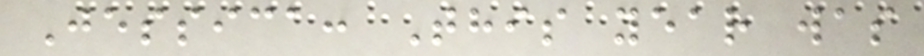Jessica: This year was
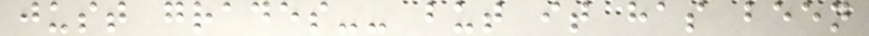just grades-- but it has been
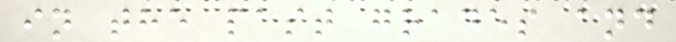in the past grades and
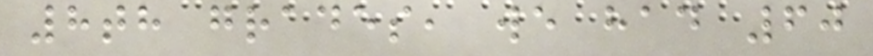8th grades, we had 60
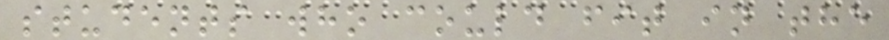students who could fit in the
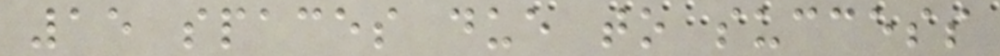15 spaces due to success
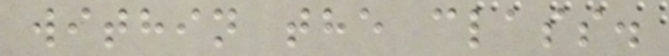within the class.
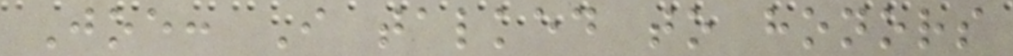Joe: I talked to honors
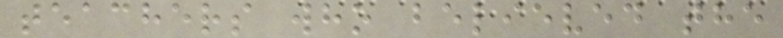teachers who believed the
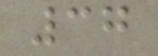37
